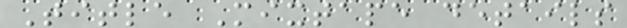Title Mixtape details
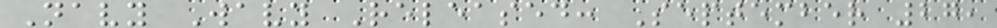Navy Wavy Released: September 27,
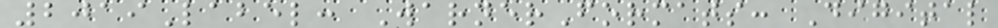2019Label: WarnerFormats: Digital
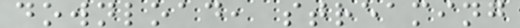download, streaming
